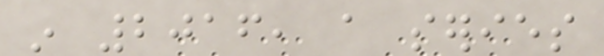in 2016, a series
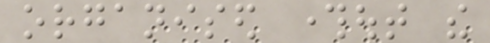organised throughout the
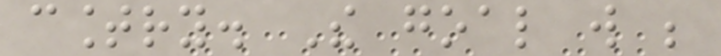country. The goal will be
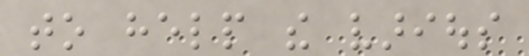to help the various
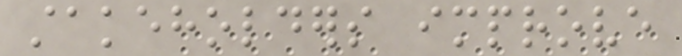stakeholders improve
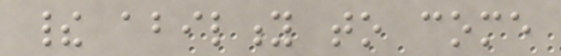their ability to come
